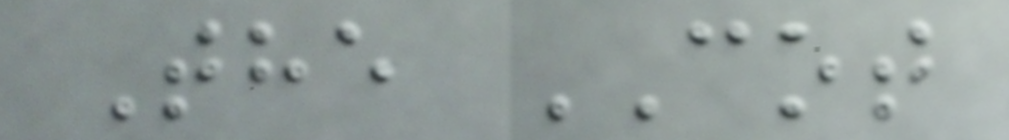The COT
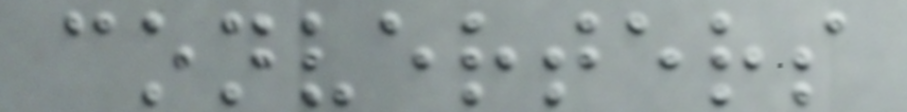converters
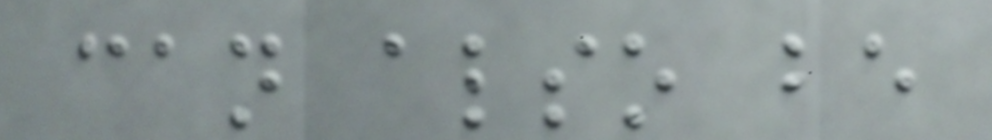can also be
